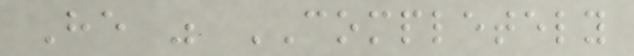He was COMPLETELY
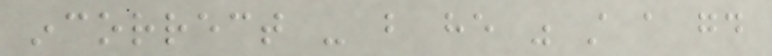incorrect - but he was still a good
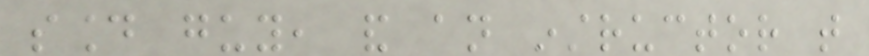sound guy, and an instructor that
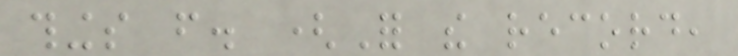things from. (For the record,
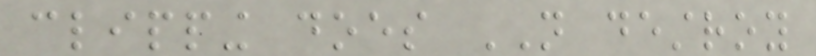clipping does NOT destroy
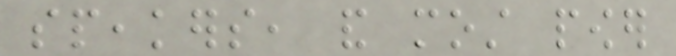speakers, and most power
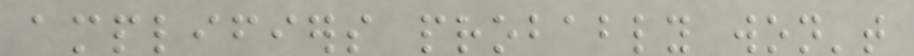amplifiers probably won't
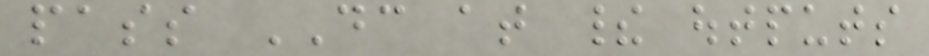pass DC at their outputs
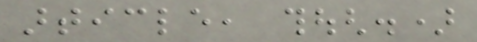article, though.)
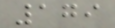179
